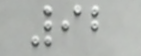92
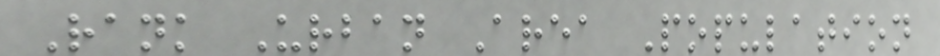Rank Urban Area Population
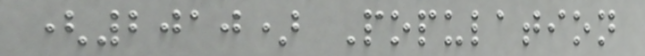(2010) Population
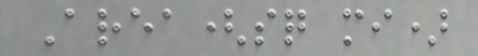Area(sq mi)
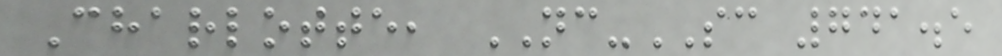Charlotte, NC-SC 741.5
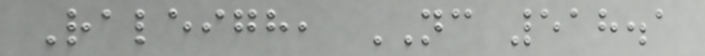Raleigh, NC 518.1
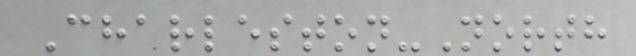Charleston-North
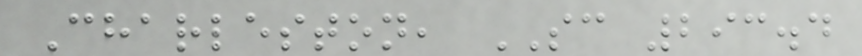Charleston, SC 293.4
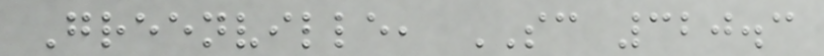Greenville, SC 320.3
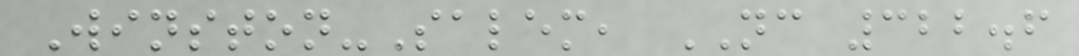Winston-Salem, NC 322.6
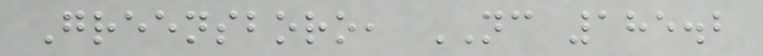Greensboro, NC 185.2
